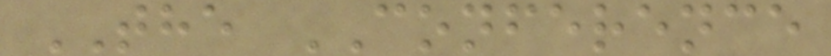THE CONFERENCE
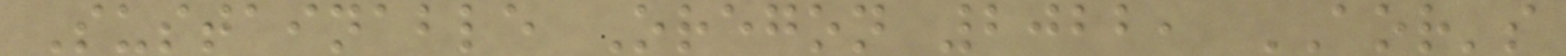Sustainable Oregon 2022, AOR's
